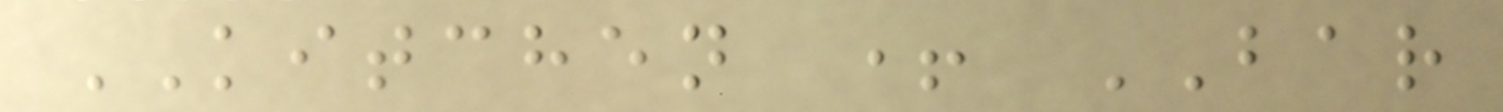KITCHEN + BAR
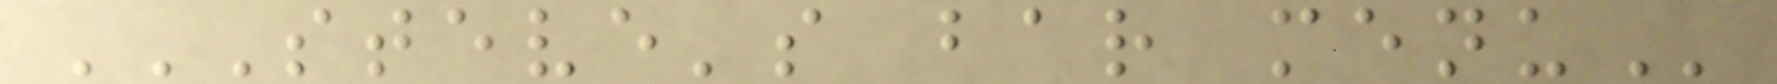STEVE'S BAR MENU
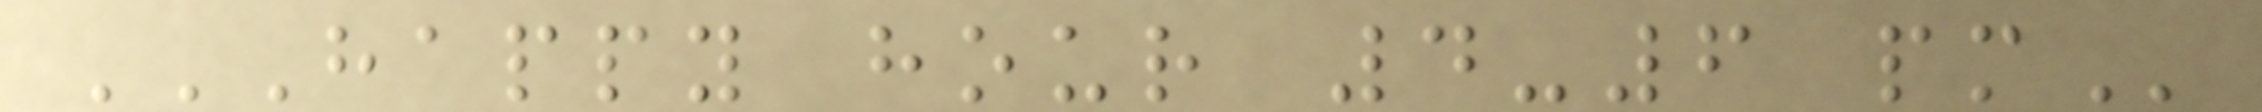HAPPY HOUR 4-6 PM
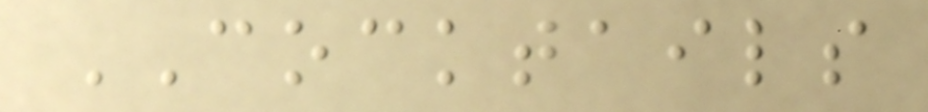COCKTAILS
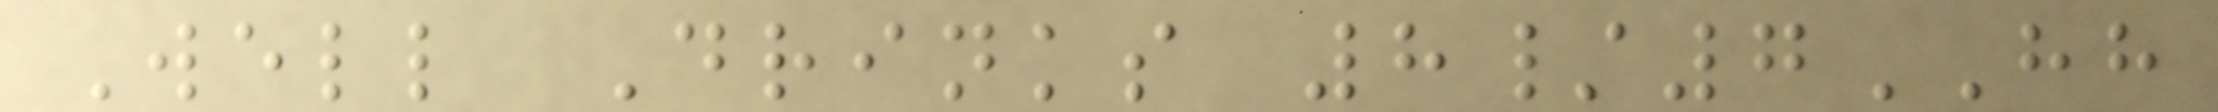Well Drinks 8/7HH
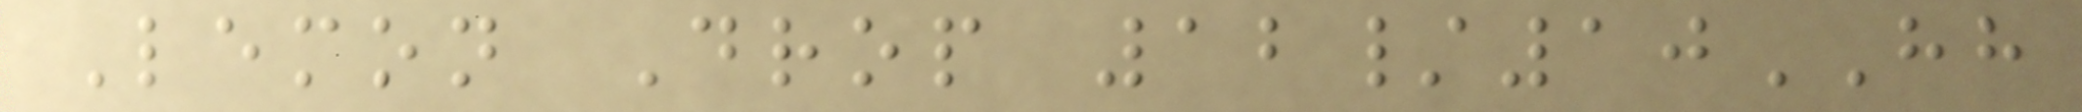Lemon Drop 12/10HH
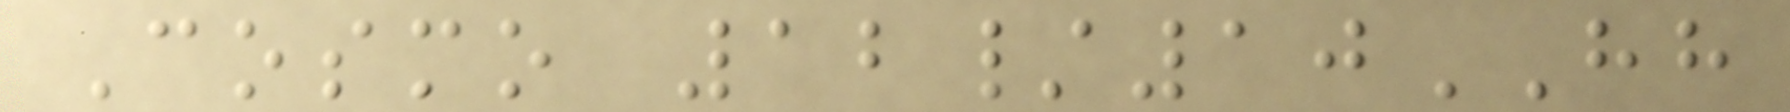Cosmo 12/10HH
